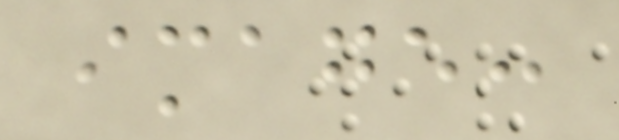image:
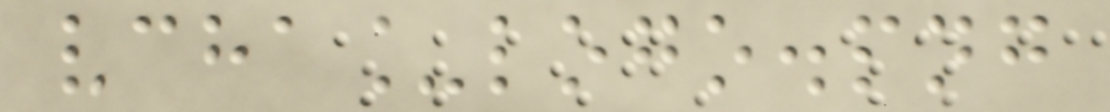vcha_logo.png
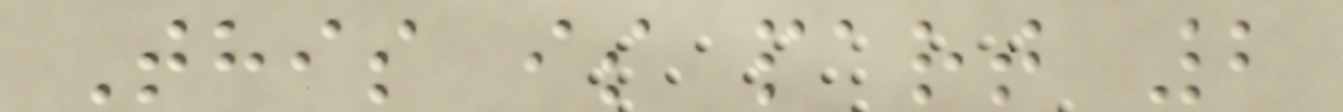This is part 2
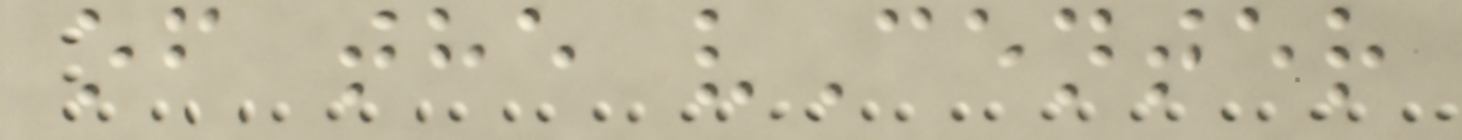of the vCenter
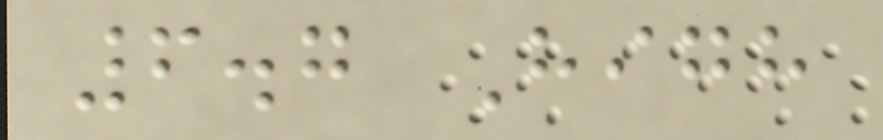6.7 High
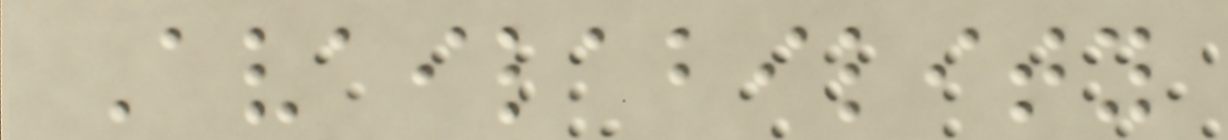Availability
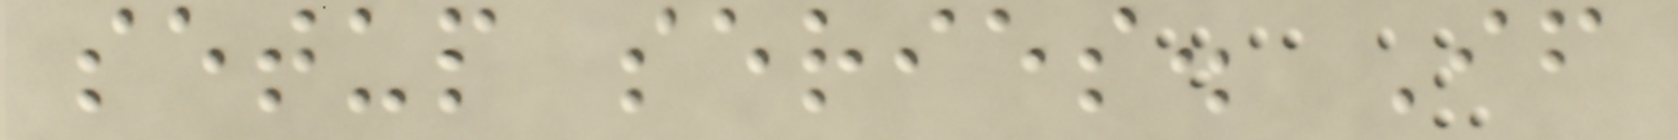setup series. If
